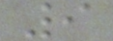9
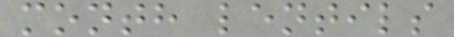month lentils
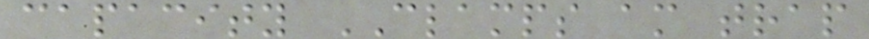capacity CLAMPS am trap
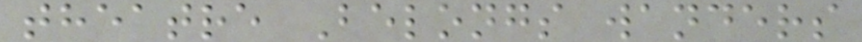theatre Belongs wanders
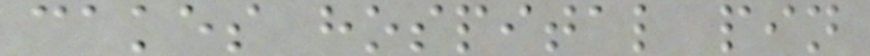cakes hospital pin
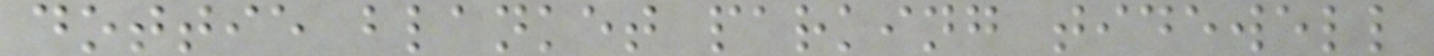dottie blanket parking tidewell
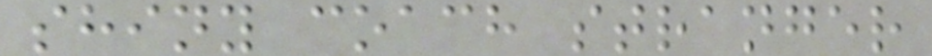shiny coach stranger
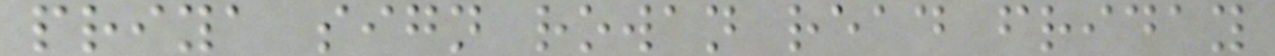priya sign rowan read friday
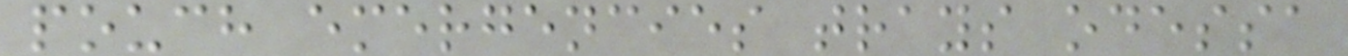pouch emergencies trays odessa
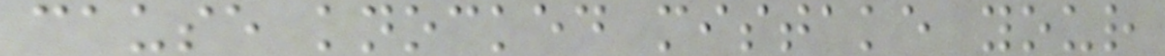cause knocked mistake your
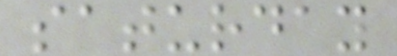saturday
